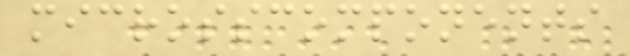microsscomponents
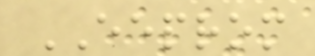EEPROM
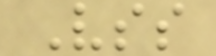Vss
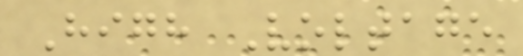High Voltage
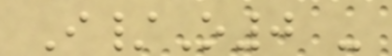I/O0 -
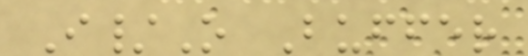I/O Buffer
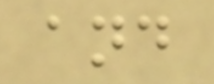and
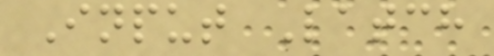Input Latch
